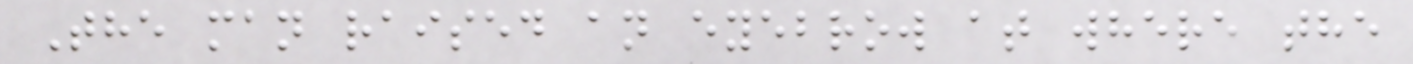The man raised an eyebrow at where the
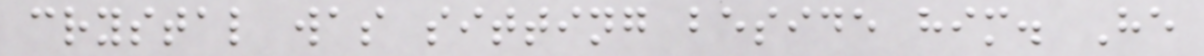crystal was sitting beside him. He
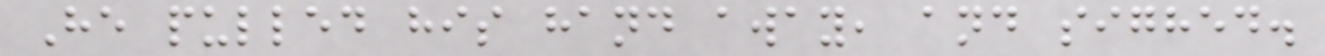He pulled his hand away, and sighed.
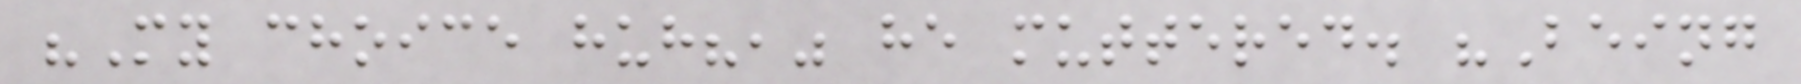"My choice huh?," he muttered. "Being
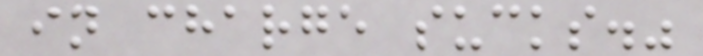in charge sucks."
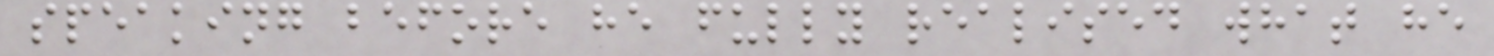speaking before he fully realised what he
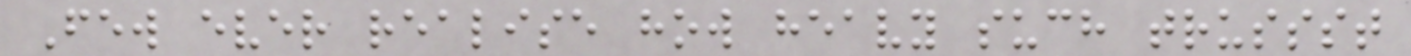Few ever realise how heavy such trussst
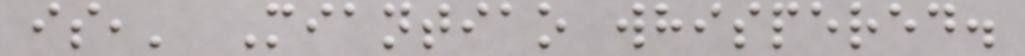is,' Miantiao whispered.
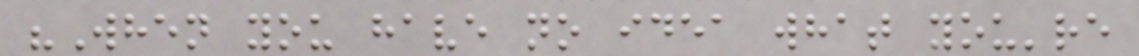"When you have no idea what you're
